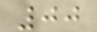00
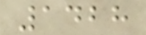1428
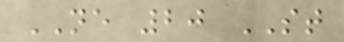NE 20 ST
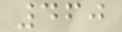460
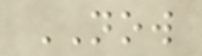NOW
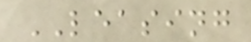LEASING
